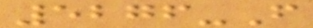5276-F
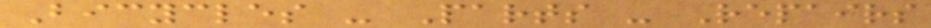Bicycles - Parts - Repairs
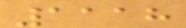1118
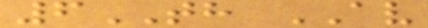6TH AV
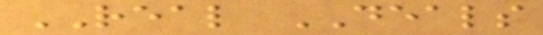REAL DEALS
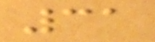31
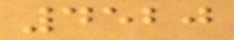4520
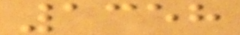1358
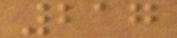217
